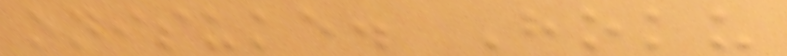onisuke. Hoku
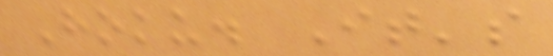Hoku. It's
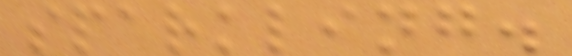sparkling.
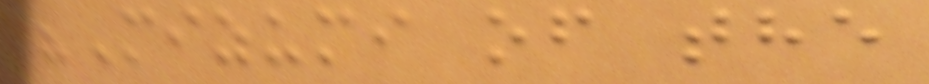"Mizumi of the
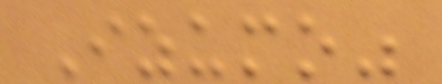Izumo"
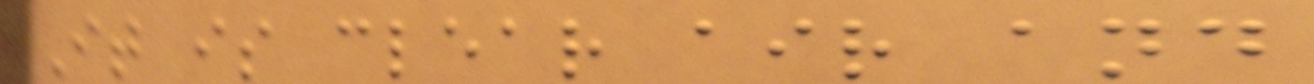It is clear air and
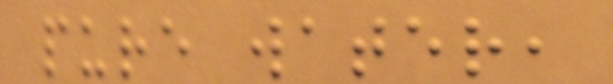pure water,
